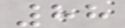88
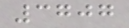3707
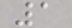1
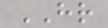HR
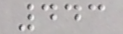443
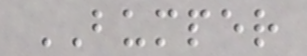BUMPER
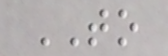TO
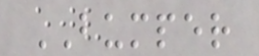BUMPER
